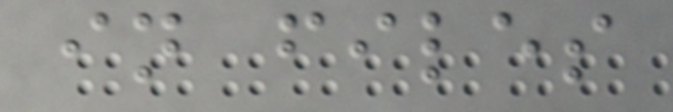in files
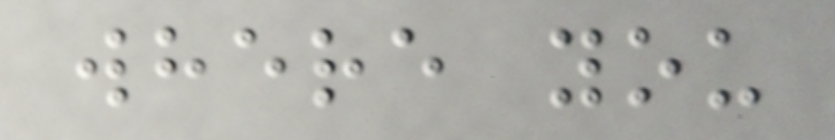where you
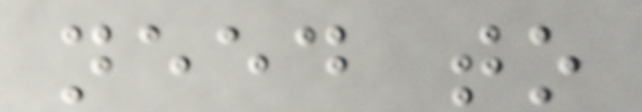need to
